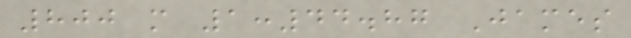800 m 1:44.87 James
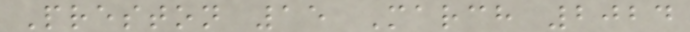Preston 15 March 2024
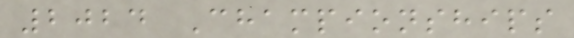2024 Championships
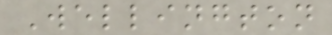Wellington
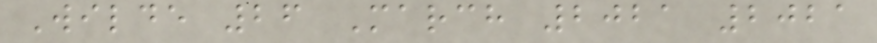Wilde 26 March 2021 2021
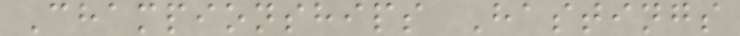Championships Hastings
